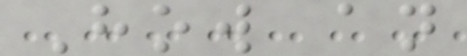How an
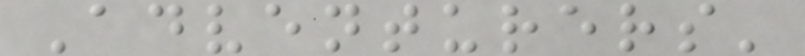Adventurers'
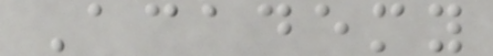Academy
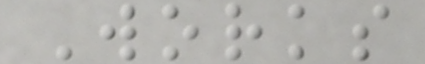Works
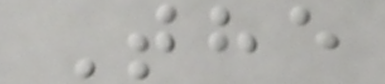The
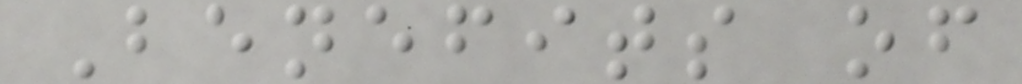Benefits of
